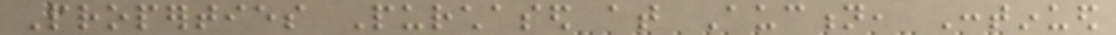Properties Purchased at Auction, Continued
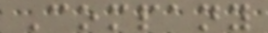Company
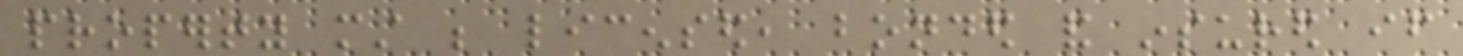property must be licensed, bonded and insured if
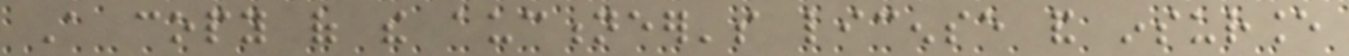A copy of the auctioneer's license and insurance
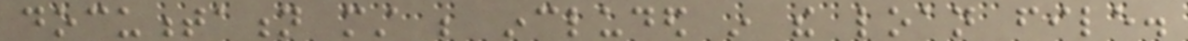documentation must be included in the loan file.
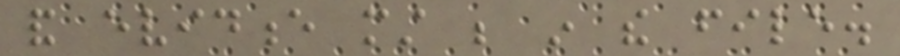and evidence must be in the file.
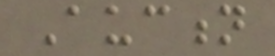Auction
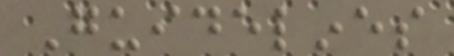Guidelines
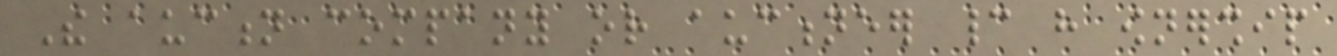The auction company or auctioneer cannot have ownership
